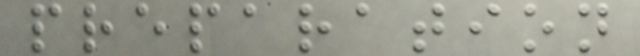preparation
